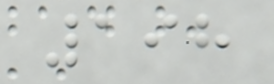198
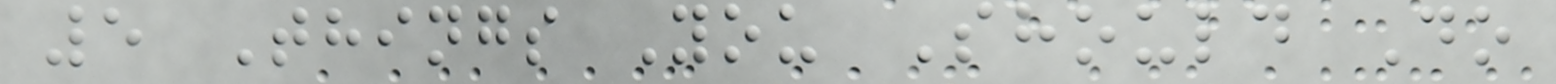5 Things You Should Do
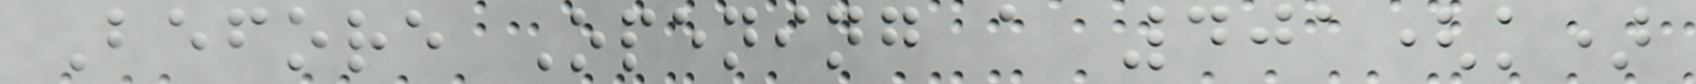Before Opening a 401(k)
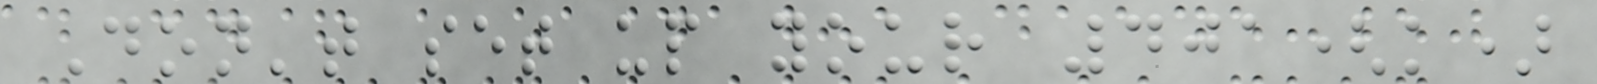Don't set up your 401(k)
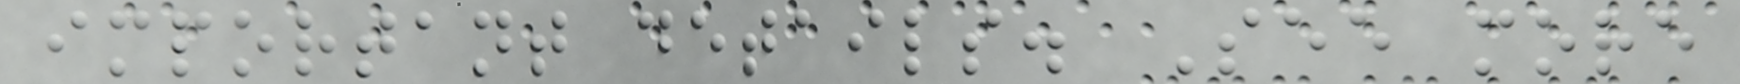important details. See more
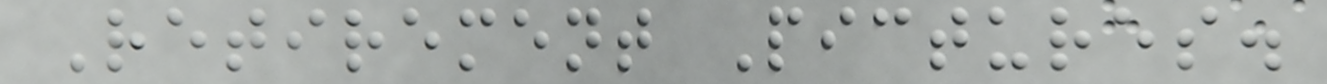Retirement Pictures.
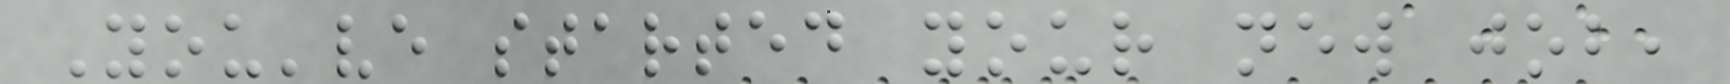You've started your new job,
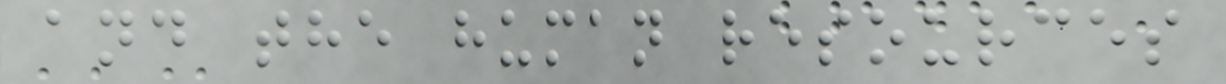and the human resources
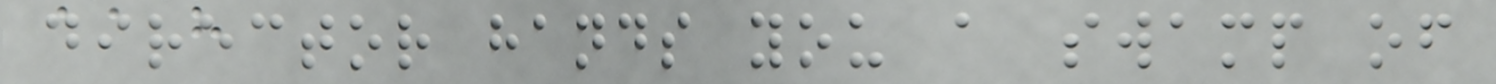director hands you a swamp of
